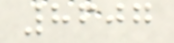8607
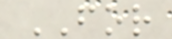FOR
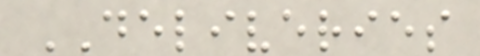DELIVERIES
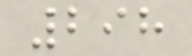298
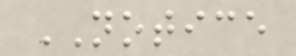NOTICE
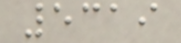5319
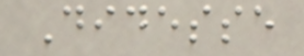Didesse
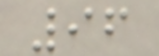96
